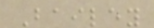Bailey
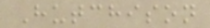Hutchison
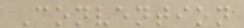Convention
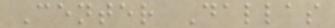Center Dallas
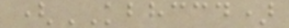(KBHCCD)
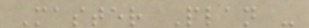Master Plan -
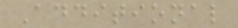Additional
